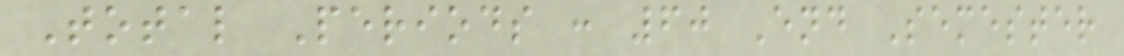Total Periods : 60 End Semester
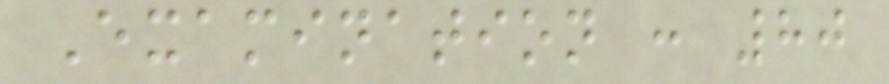Examination : 80
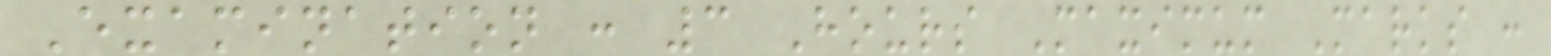Examination : 3 Hours Maximum Marks :
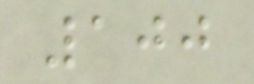100
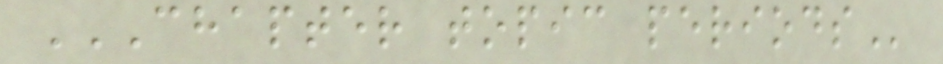CHAPTER TOPIC PERIODS
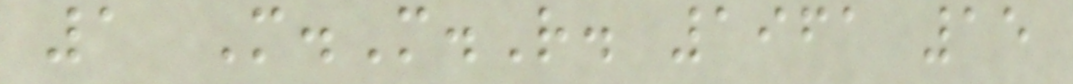1 M.M.R. 1961 15
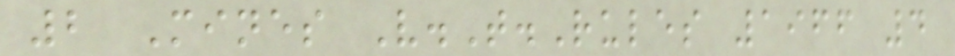2 Mines V.T.Rules 1966 4
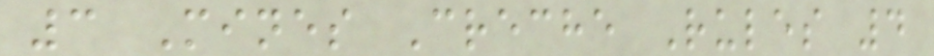3 Mines Creche Rules 4
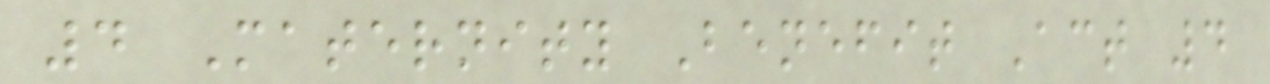4 Maternity Benefit Act 4
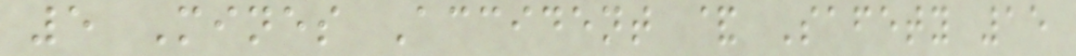5 Mines Accident & Safety 15
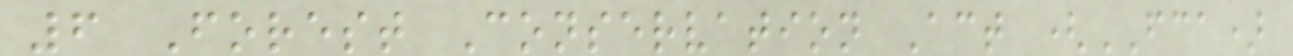6 Forest Conservation Act (FCA)
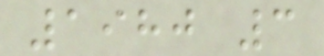1980 3
